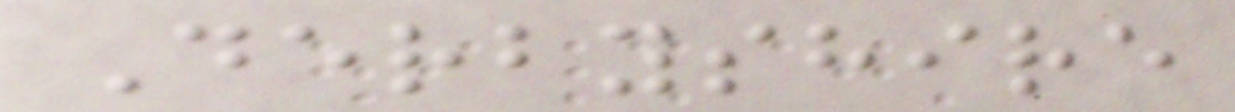Derbyshire
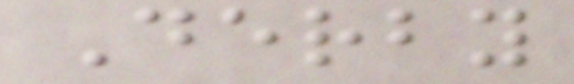Derby
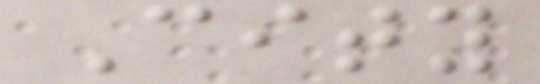City
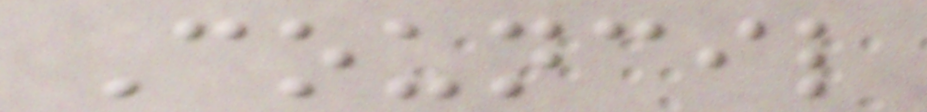Council
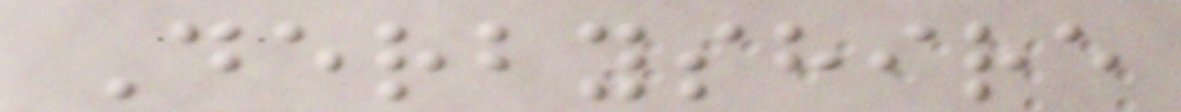Derbyshire
